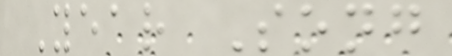Year Song
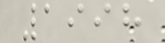1998
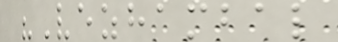"Vezhambal
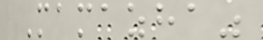Mamazha"
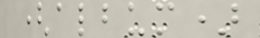(album)
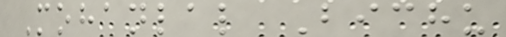Mohanlal Bichu
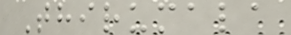Thirumala
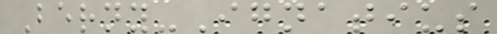Berny-Ignatius
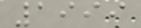1999
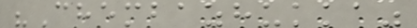"Chembazhukka"
